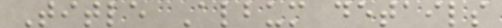Title Album details
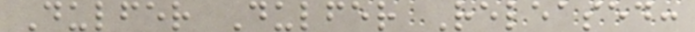Dulfer Dulfer Released:
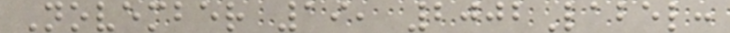November 19, 2002Label:
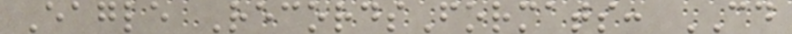Eagle RecordsFormats: CD
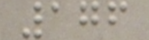176
